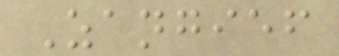Zangief
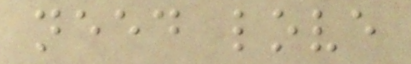need love
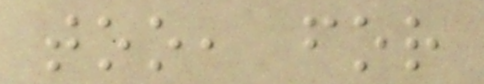too, for
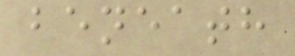beneath
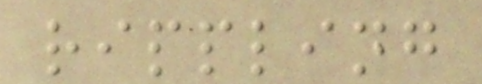rippling
